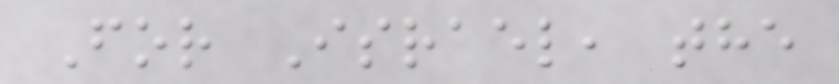For Israel, the
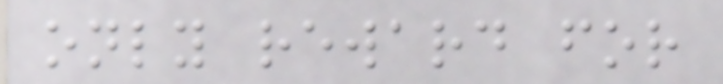only reward for
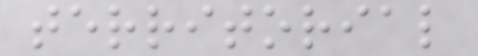territorial
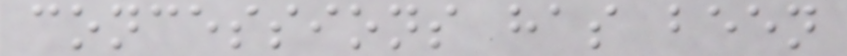concessions has been
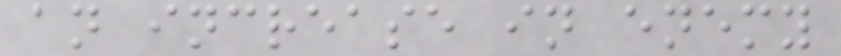an increase in enemy
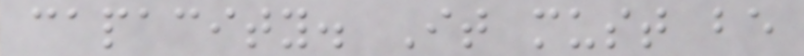capacity. It must be
